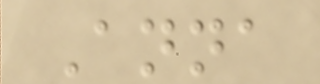Anna
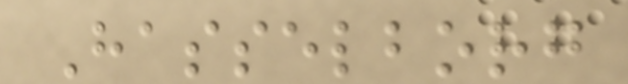Hasselborg
